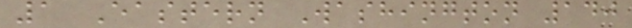1 Eastern Washington 140
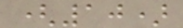(10)
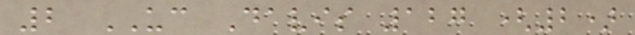2 UC Davis 127 (2)
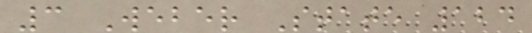3 Weber State 124
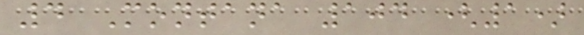4 Montana 104 (1)
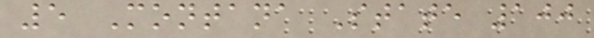5 Montana State 100
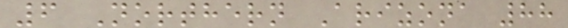6 Northern Arizona 88
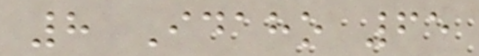8 Idaho 65
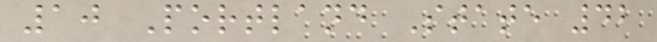10 Portland State 42
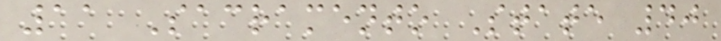11 Sacramento State 40
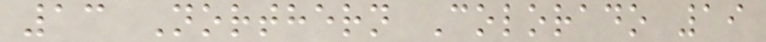13 Northern Colorado 19
